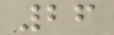26
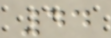44
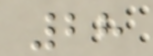28
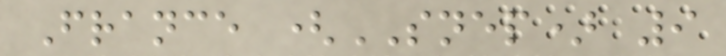France (SNEP) 9
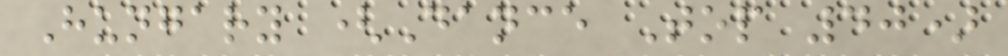Hungary (Dance Top 40)
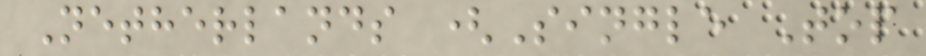Netherlands (Single Top
